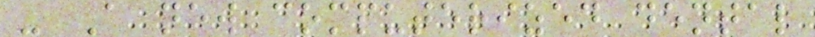- A new computerized dental
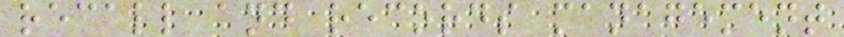recall and records management
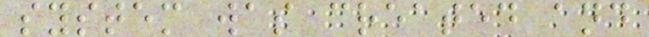system was created and
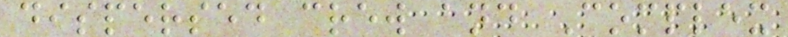dispersed crew and Complex
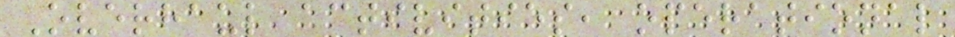Overhaul activities, operational
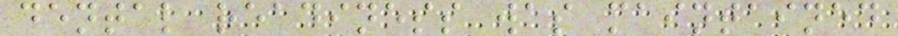dental readiness was maintained
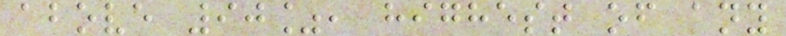above 90%, highest of any
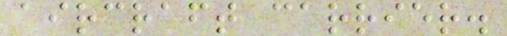aircraft carrier.
